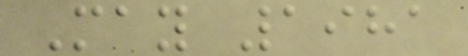May 1981
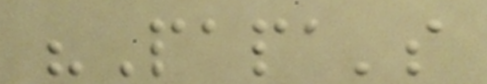"Papa's
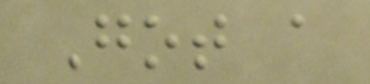Got a
